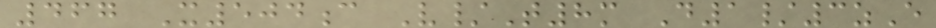467 X504c V/T8m D1/3zE
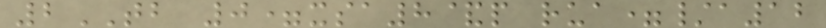2TB 0=xsa8&p rua=/a12
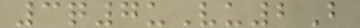3q7uVu2B
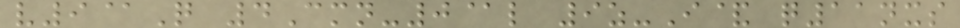v9@Q 4Cmn-0@l 9z-I& q11nxs
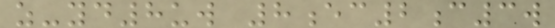z-yd8uw 8ec2c3w
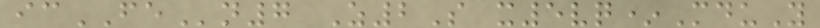icFEn7 Z2S x5vq*MduY
